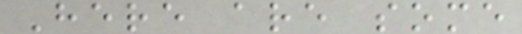Here are some
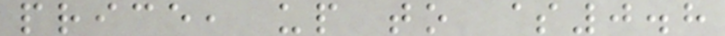price, up to $0.8
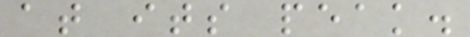at its peak.
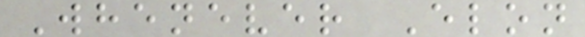Whenever Elon
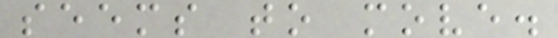seems to move.
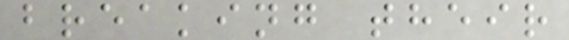breaking their
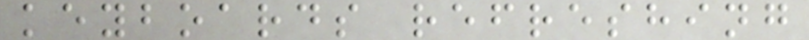keyboards refreshing
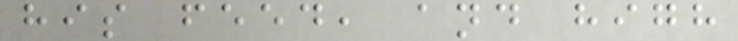his feed, and high
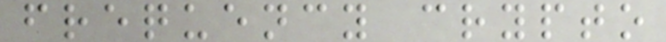frequency crypto
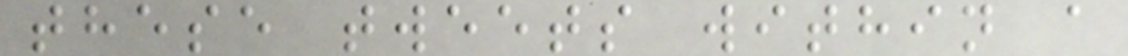these tweets within a
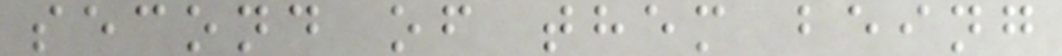second of them being
